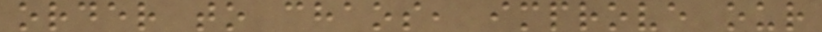order to chaos, improve our
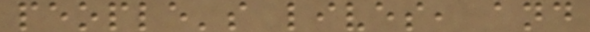people's lives, and
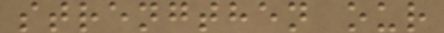strengthen our
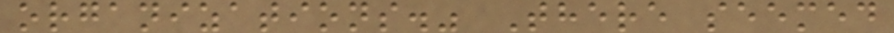organizations." There seemed
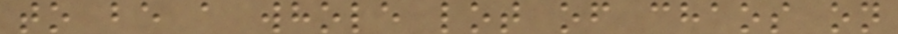to be a whole lot of chaos on
